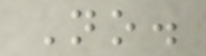No.
